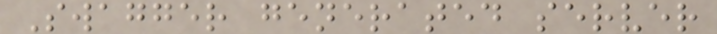Swagger generated server
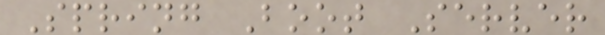Spring Boot Server
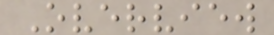Overview
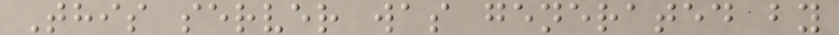This server was generated by
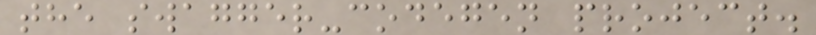the swagger-codegen project.
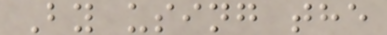By using the
